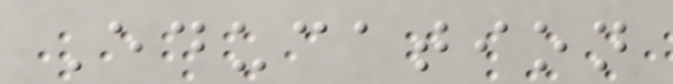Education
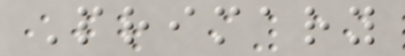Primary
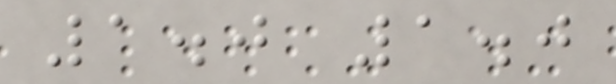1.0 1.0
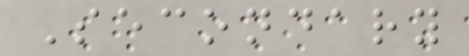Secondary
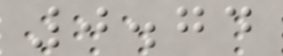0.74
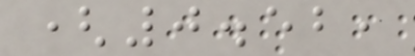(0.52,
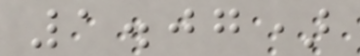1.07)
